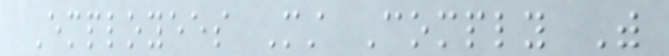Employees Must Comply With
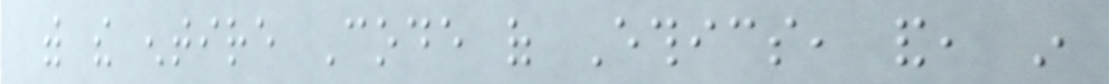with the entire Code of Ethics, and, in
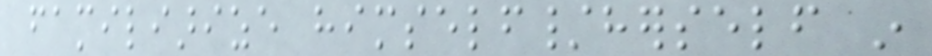familiarize himself/herself in
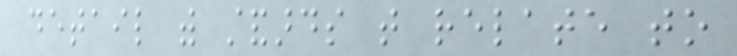detail with standards that relate to
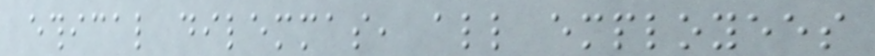ethical dilemmas, all employees
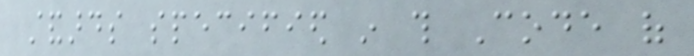standards specified in this Code of
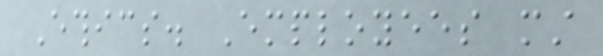Ethics. Employees must
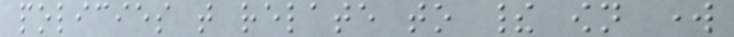policies that relate to their own work
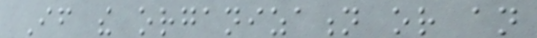If the organization or an
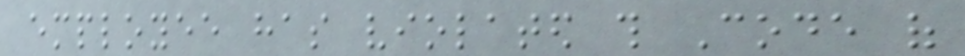employee has violated this Code of
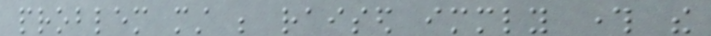problem must be raised immediately through the
